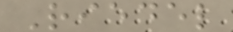Riedel
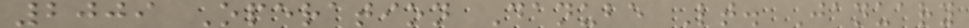2009 Operation Danube Lt. January
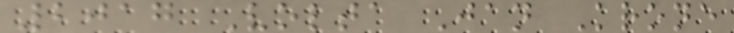2017 Volta Jan Krone
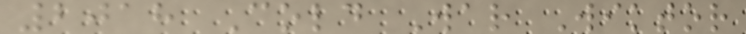2018 Cold War Wiktor
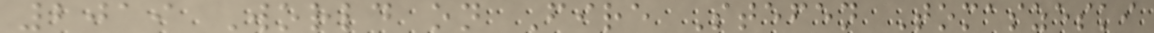2019 World on Fire Stefen Tomaszeski
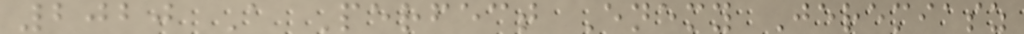2020 A Perfect Enemy Jeremiasz
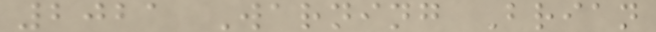2021 Warning Brian
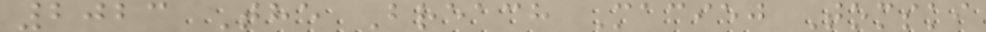2023 The Breach Maciej Tomski
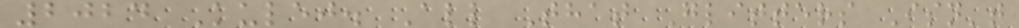2024 Kulej. All That Glitters Isn't
